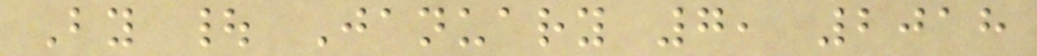By | January 7, 2018
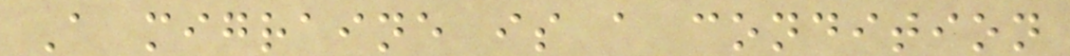A migraine is a condition
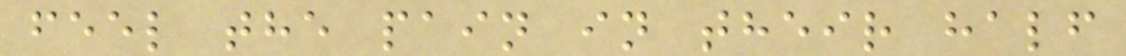feel the pain in their half
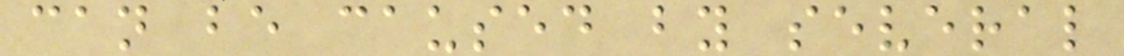can be caused by several
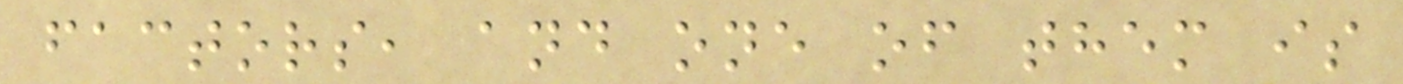factors, and one of them is
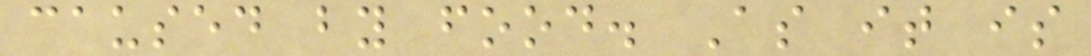caused by food. As it is
